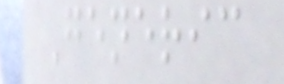Generic
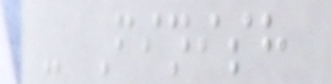- Finish
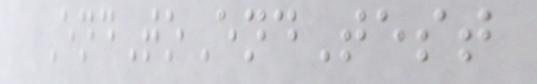EndToEndTest
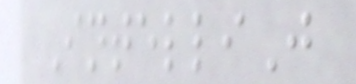IntelliJ
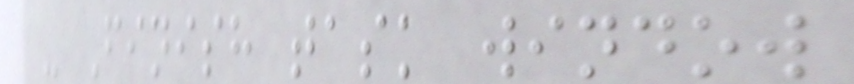- Finish task window
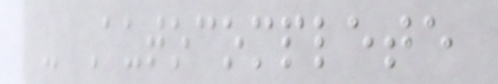- Autocomplete
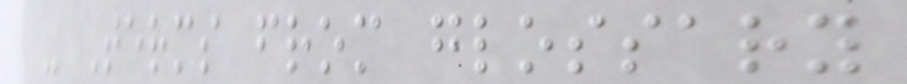- Terms from glossary
